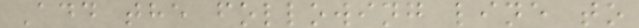Add the following line to
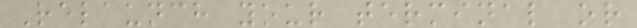Relaunch your terminal or
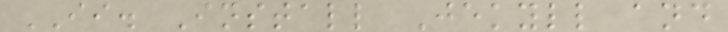II. Install Jekyll and
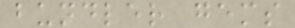bundler gems
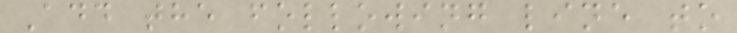Add the following line to
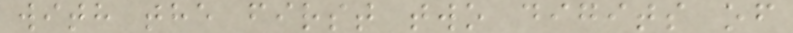with the first two digits of
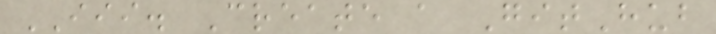III. Create a GitHub
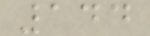144
